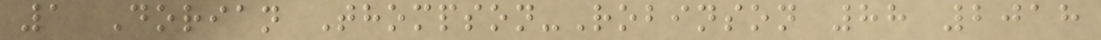1 Dorian Thompson-Robinson 88 2018
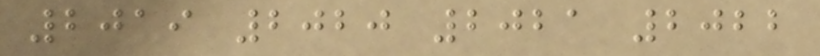2019 2020 2021 2022
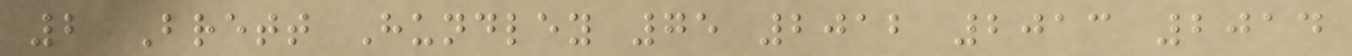2 Brett Hundley 75 2012 2013 2014
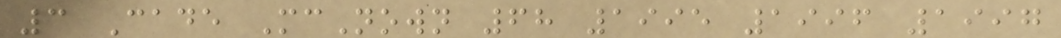3 Cade McNown 68 1995 1996 1997
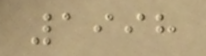1998
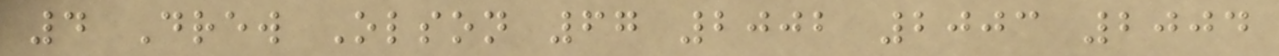4 Drew Olson 67 2002 2003 2004
